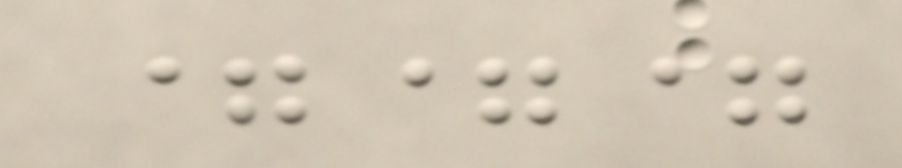===
